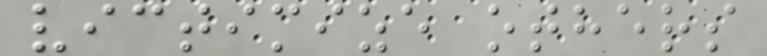victimize others
